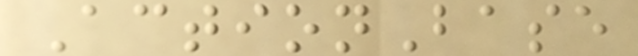ActionBase
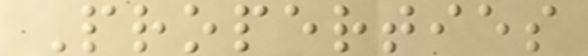Properties
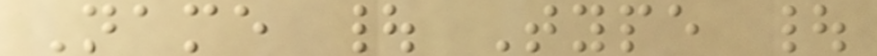Name | Type |
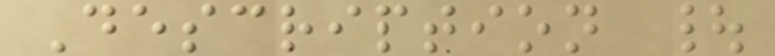Description |
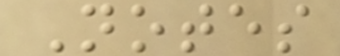Notes
